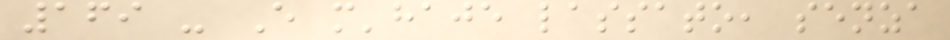169 - E m'haje lassato, senza
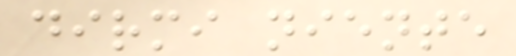dirmi niente
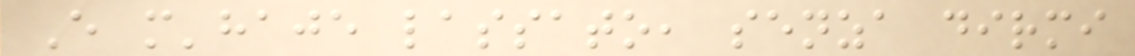E m'haje lassato, senza dirmi
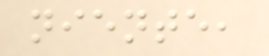niente,
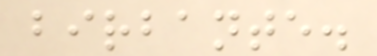birbante.
